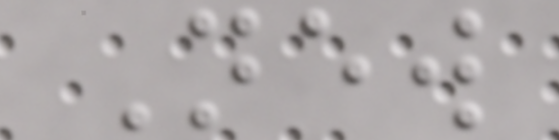New
